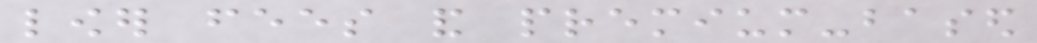lower fees and premium-based
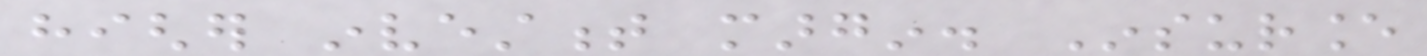higher investment margin. Insurance
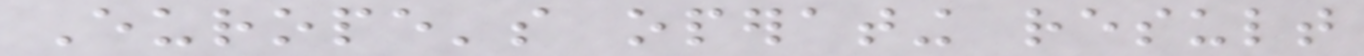Europe's operating result
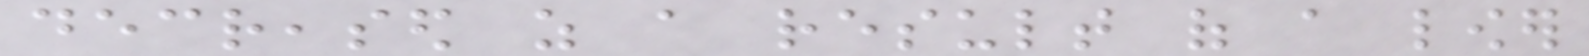decreased as a result of a lower
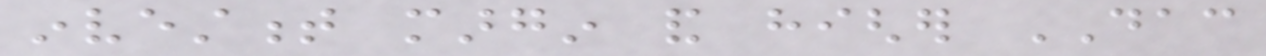investment margin and higher DAC
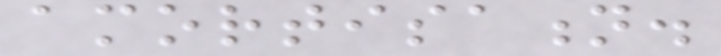amortisation.
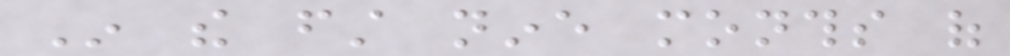In the first nine months of
